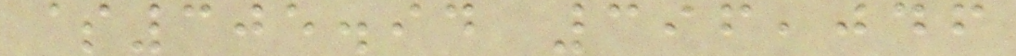$305.94 396,046
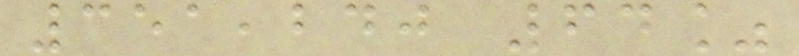351,240 64%
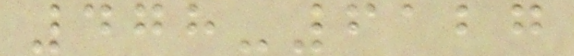478-6127
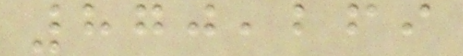870,269
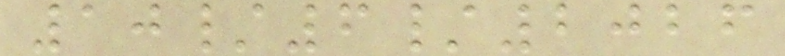10/6/2026
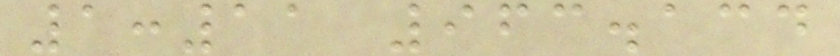1:11 963.134
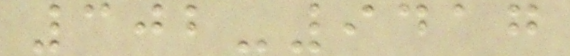302-9417
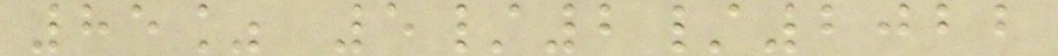85% 5/2/2022
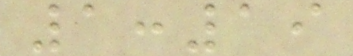1:19
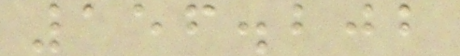156.202
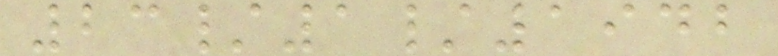23/1/1942
